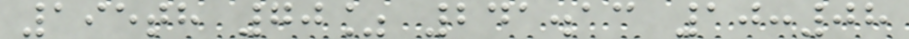195th 70% 241.13 10:08
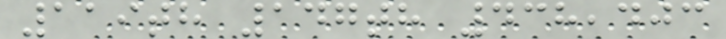119th 147th 438,403
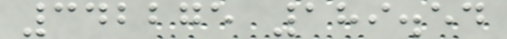342275 189.54
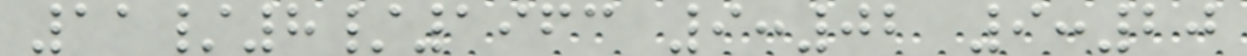11/8/1963 9:02 9:20
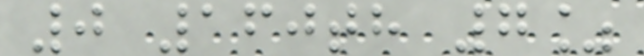0 160th 7%
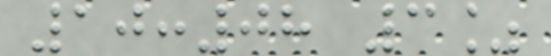10:08 3%
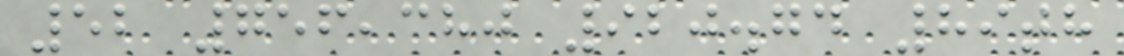52 756,380 920.74 89th
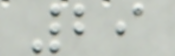29
